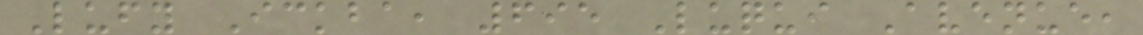Lufy Ickba, 695 Luqui Avenue,
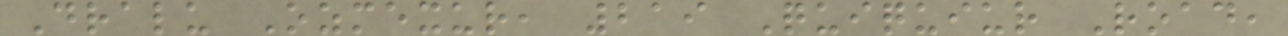Dralu Ozmexur, 219 Quiquiur Road,
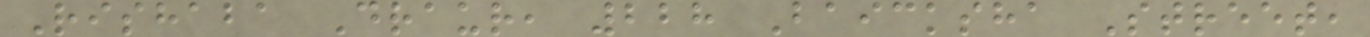Rishaba Draur, 228 Baicksha Street,
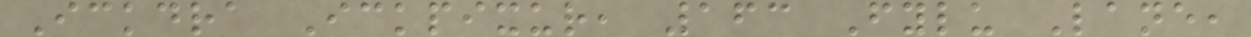Ickdra Ickpixur, 163 Fylu Lane,
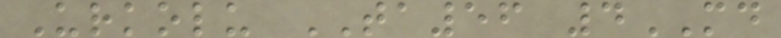Urkolu TA56 4MD
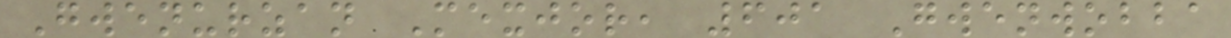Gwenurzan Mexjor, 601 Gwenwobba
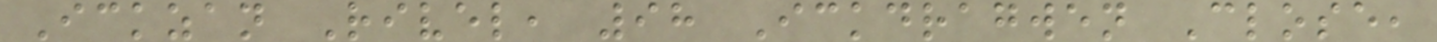Ickzan Rivel, 98 Ickdragwen Close,
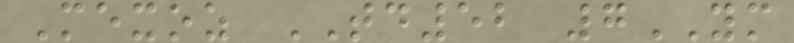Mexoz TD52 7YM
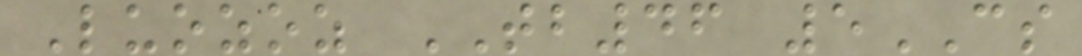Luozoz TB46 5CS
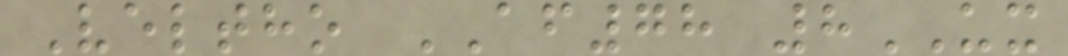Veltho AF78 8UX
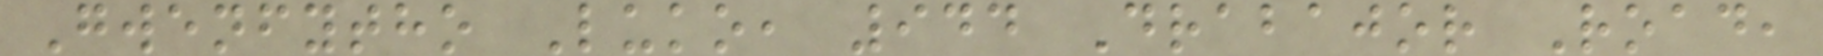Gwenfytho Luko, 944 Drabajor Road,
